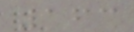163
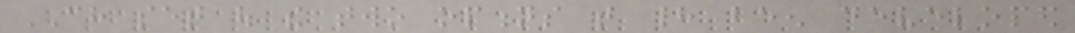CH set out the two options that had been developed
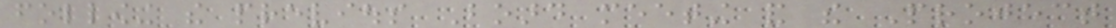following the previous Board meeting and the Project
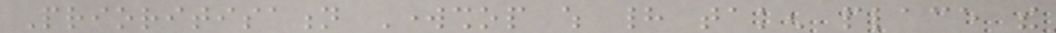Prioritisation Workshop which had taken place the
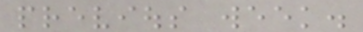previous week.
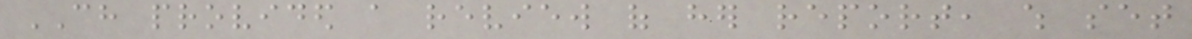CH provided a review of her report, which set
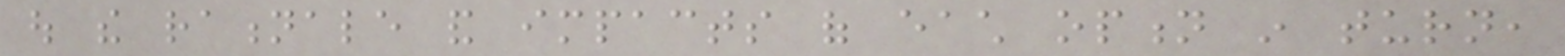out the rationale and impacts of each option in turn,
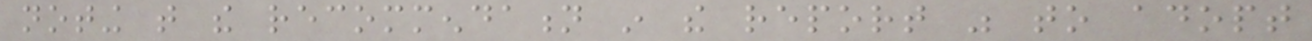noting that the recommendation in the report was to adopt
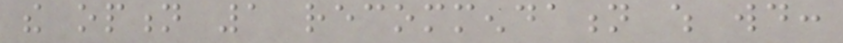the option 1 recommendation which would:
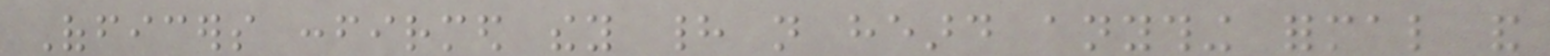Officers confirmed they had not heard anything formal and
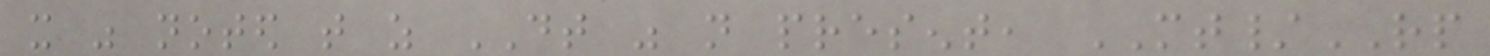it was noted that as DT was not present, MT/RP
